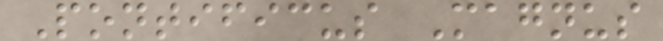Pontificus Magnus
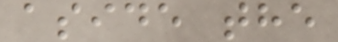aside the
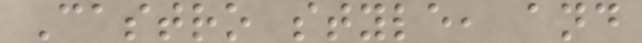Castro style, and
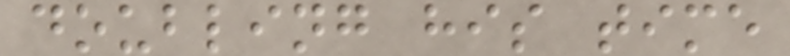doubling his time
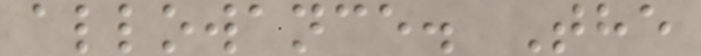allowance. The
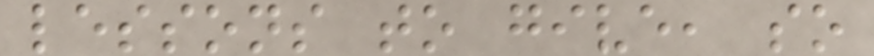lessons to give, so
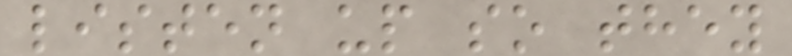listen up so they
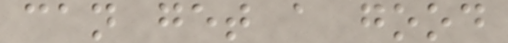can get a good
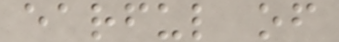earful of
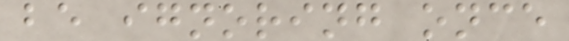be ignoring once
